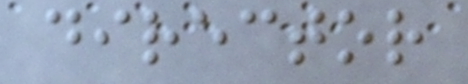director
